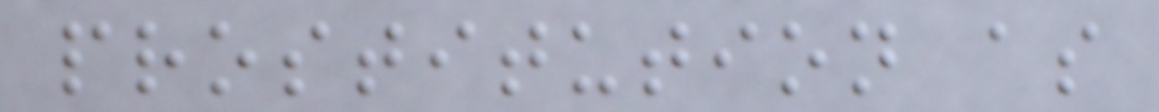prostitution as
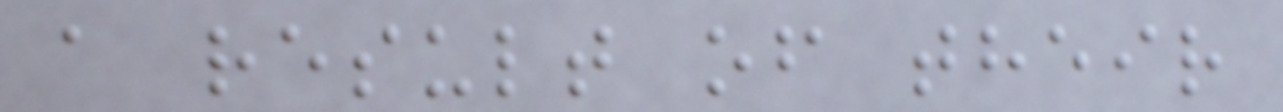a result of their
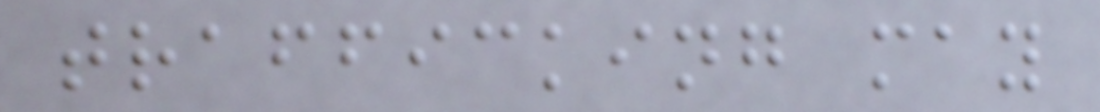trafficking may
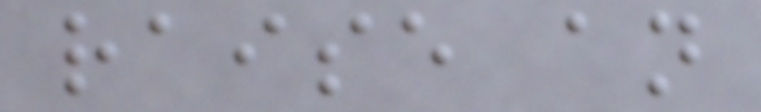raise an
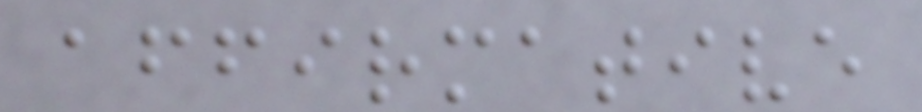affirmative
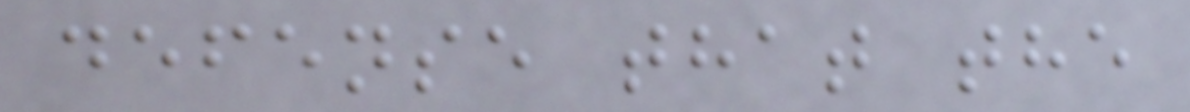defense that the
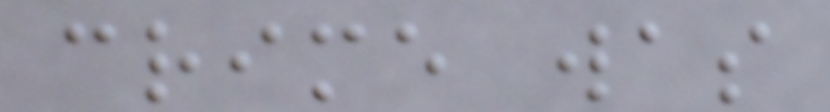crime was
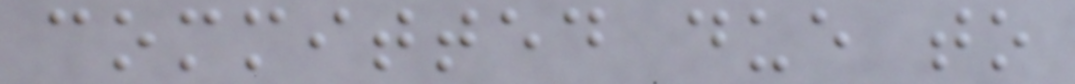committed due to
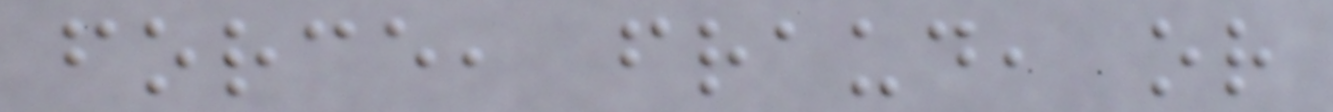force, fraud, or
